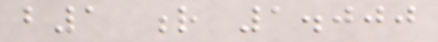b1 r 1.000
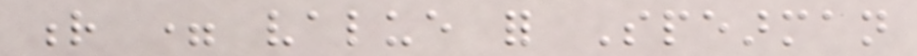r = value for Spearman
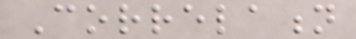Correlation
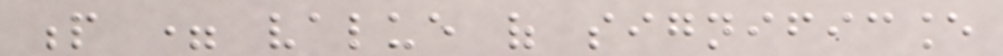p = value of significance
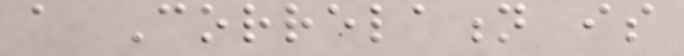a Correlation is
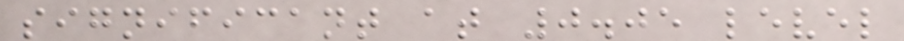significant at 0.05 level
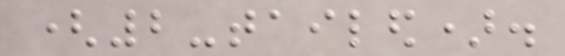(2-tailed).
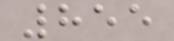855
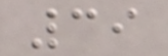39
